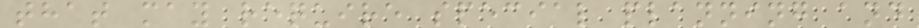that may require special planning and
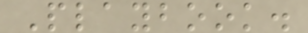Playbook.
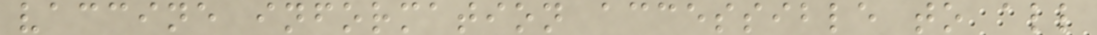vaccine information accessible to all
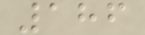186
